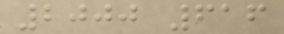2000 616
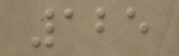125
